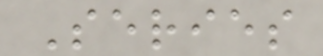Series
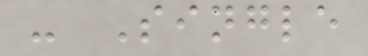- Single
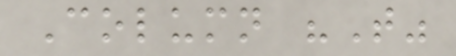Column "T"
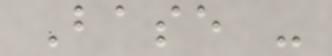Base -
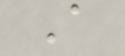A
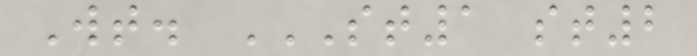Wt. ST1 ST2
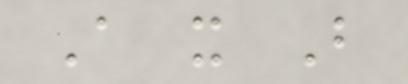A x B
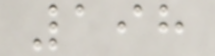198
